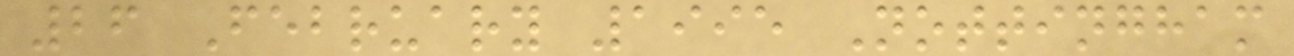26 February 1995 Nottingham
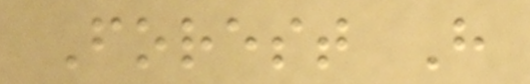Forest H
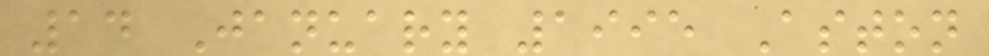14 January 1995 Aston
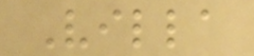Villa
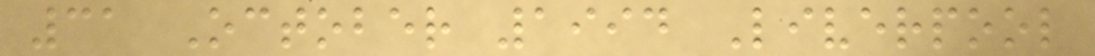31 October 1994 Liverpool
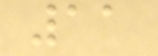11
